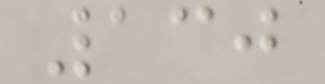130
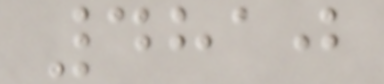4810
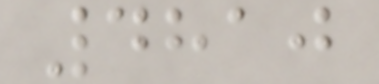4810
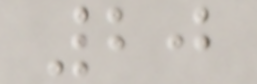20
